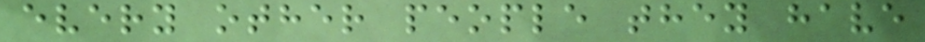every other people they have
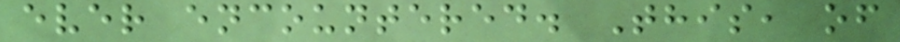ever encountered. This, of
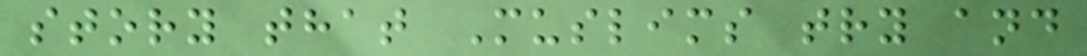story that Muslims try and
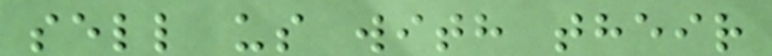sell us with their
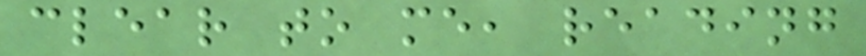clear to me, reading
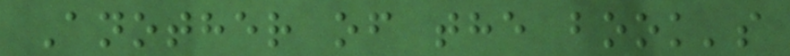Another of the book's
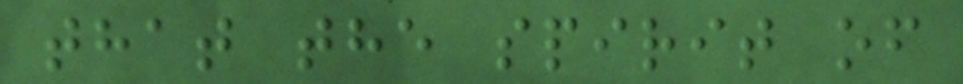that the spirit of
